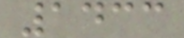1433
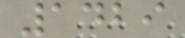1429
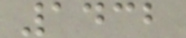1432
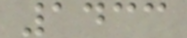1433
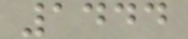1444
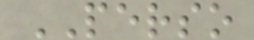PERSO
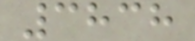3838
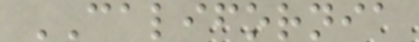CALIFORNIA
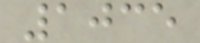1035
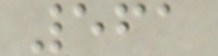561
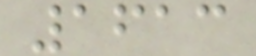1613
